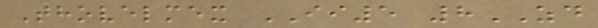Thovelmex II5 8ZD
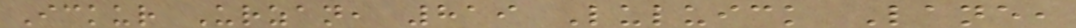Ickur Urzan, 819 Luluick Lane,
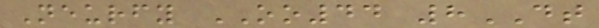Neurfy OO44 8DT
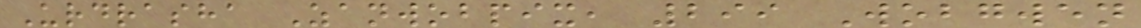Urdrasha Zanwobpix, 299 Wobgwen
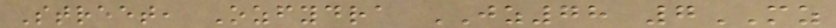Street, Ozfydra JZ78 7MZ
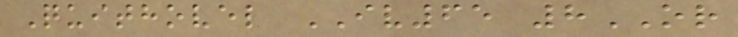Quithovel IV65 8OR
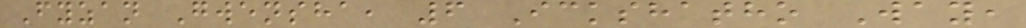Fyzan Gwensha, 6 Ickshatho Way,
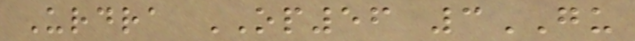Urdra OP56 3GU
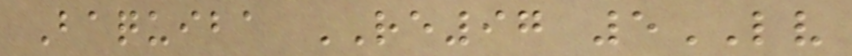Baquiba RE97 5LV
